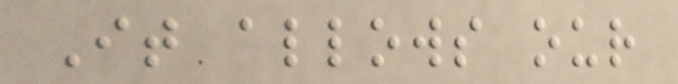It allows our
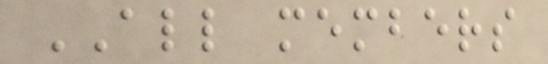ALL members
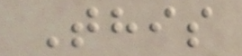This
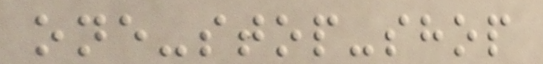one-stop-shop
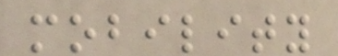mobility
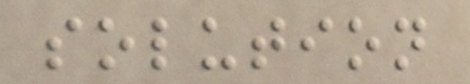solution
